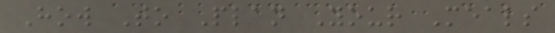How To Plan Your Meals
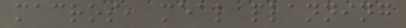macros, meal planning
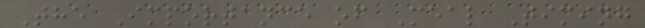The Importance of Meal Timing
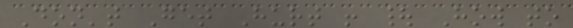Don't Get Hurt ! | How to
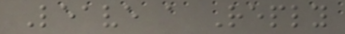Leave a Reply
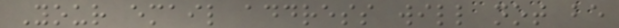Your email address will not be
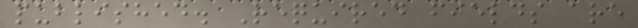published. Required fields are
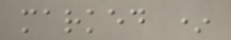marked *
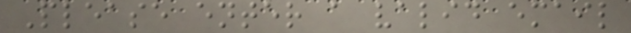Please enter a valid email
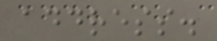address.
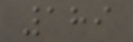189
